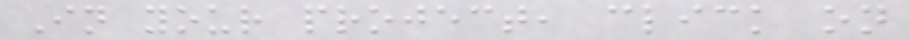In your project, click on
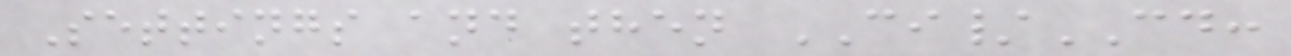Settings and then CI/CD:
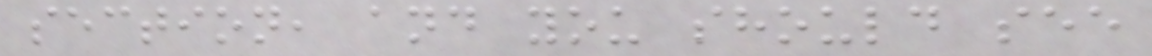section, and you should see
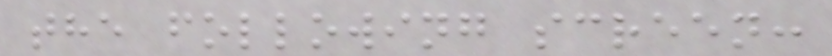the following screen:
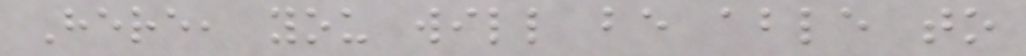Here, you will be able to
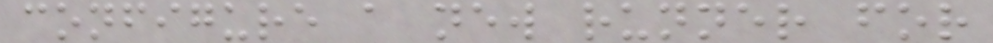configure a new runner for
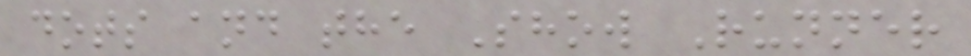dots and the Show Runner
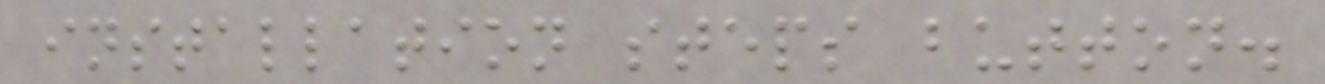installation steps button.
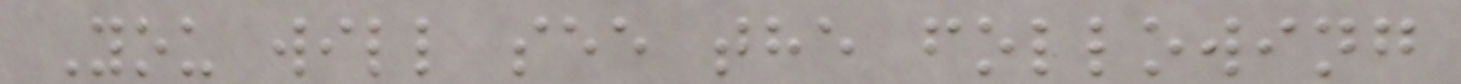You will see the following
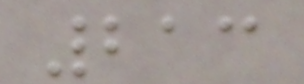213
